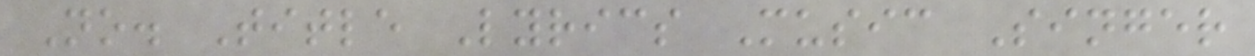No. Title Lyrics Music Singer
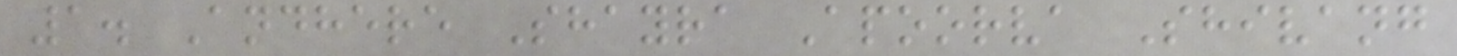1. Andhere Shayra Apoorva Shivang
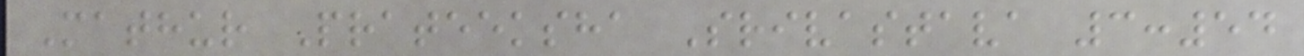Mathur Prateeksha Srivastava 3:54
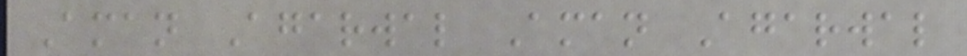Aman Agarwal Aman Agarwal
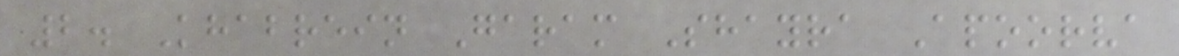2. Khabrein Garam Shayra Apoorva
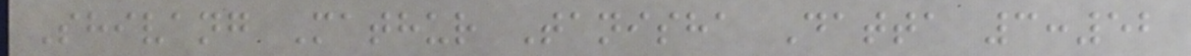Shivang Mathur Tanisha Datta 3:52
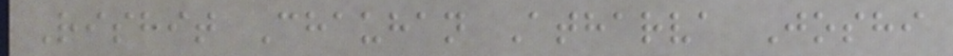Rishit Chauhan Atharva Joshi
